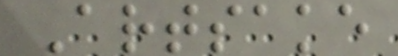Artsake
